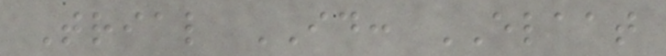Trial ID: ELAAT
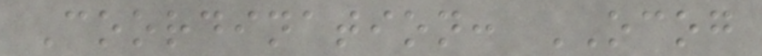Coordination: OCOG
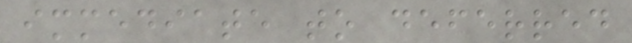immediate to deferred
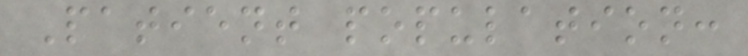Patient population:
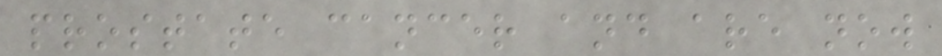prostate cancer and are now
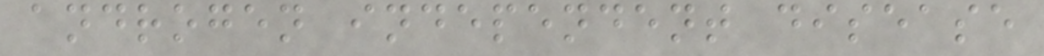androgen independent disease
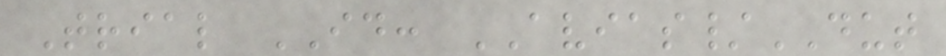Trial ID: AVIAS/DUT
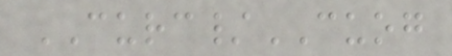CURC/CUOG
